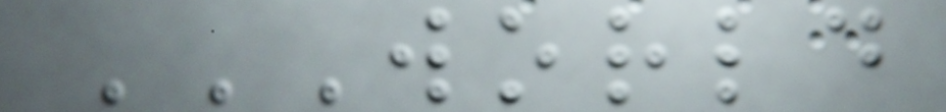WORLD
